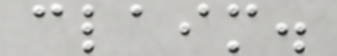claim.
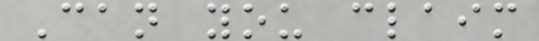Can you claim
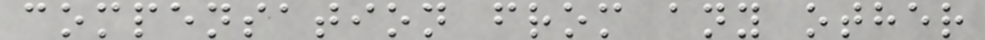compensation from any other
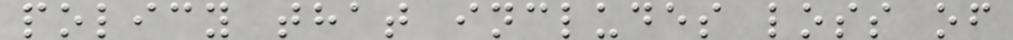policy that includes loss of
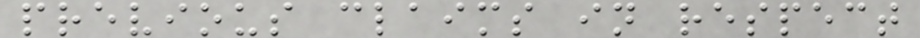previous claims in respect
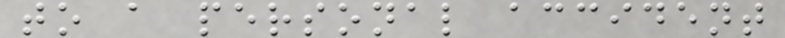to a personal accident
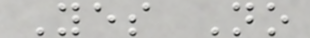Yes No
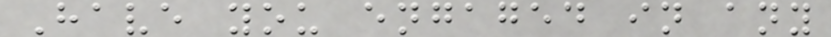Have you engaged in any
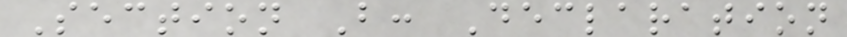Section B: Declaration
